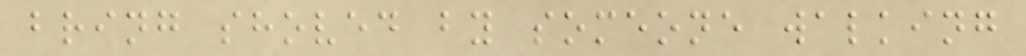bring shoved by someone walking
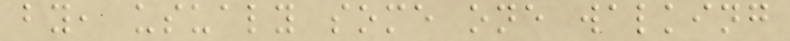by, usualy some one walking
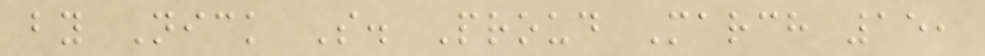by Nick S. Proud March 15,
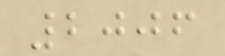2006
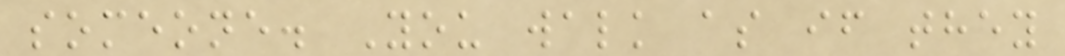someone. You walk as if they
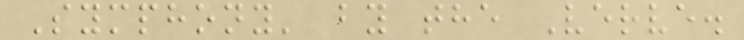Symphony' by the Verve.
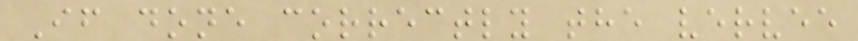If done correctly the vervee
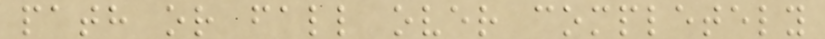path or fall over completely
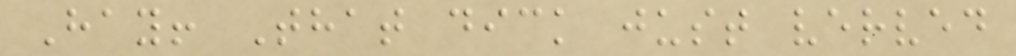Hay! That dick just verved
